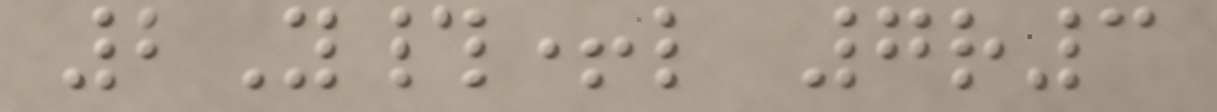2Y#+l 7r3
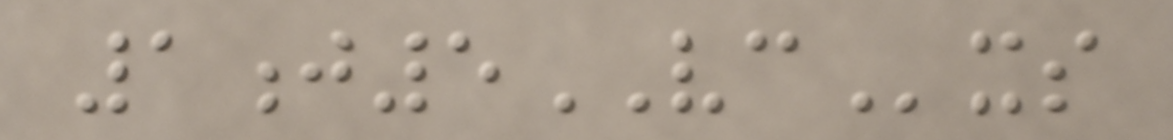1j5VCxs
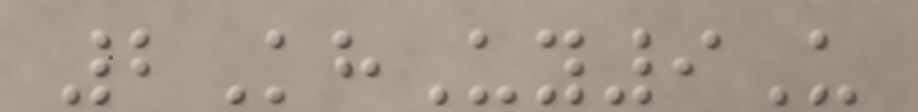2KhUy9U
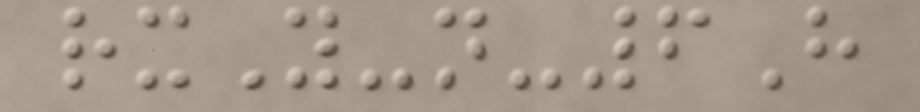rxY-n-6H
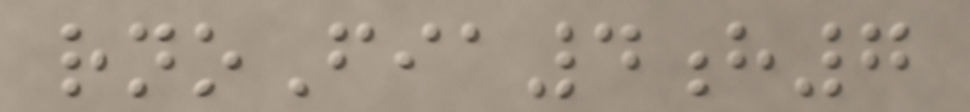rnoFia4h7
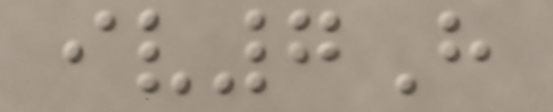iv7H
